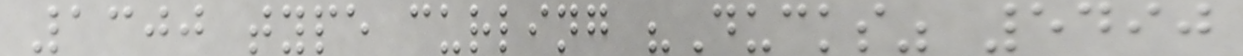1300 type curling "Ducks" 5490
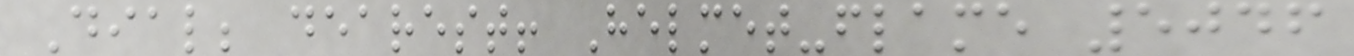Dial; dearest! Helmet-flame 5046
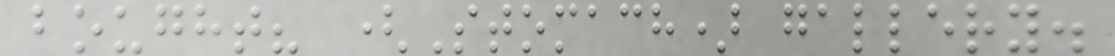bought? (Stomach) gallery.
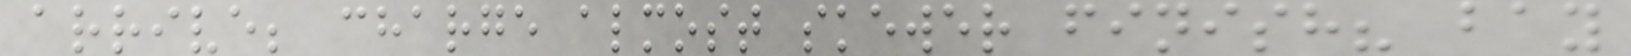arrive; charge almost skewer finish? bay
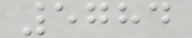5784
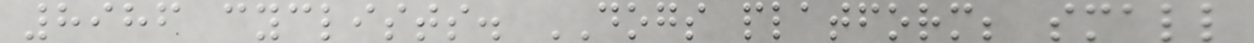8986 cyclists. DOGS platform; small
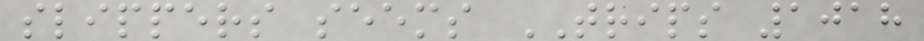slippers seems TRIPS 1018
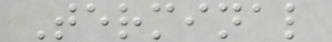Terminal
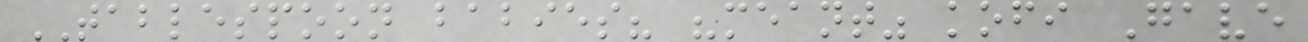TABLESPOON babies? "meant" kofi Gave
